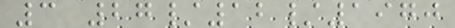3 27/12/1970
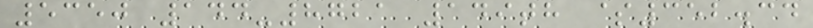5350 144-8721 149th $352.34
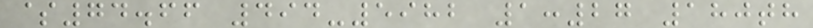$74.66 494-5982 1:27 180th
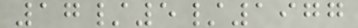17/5/1977
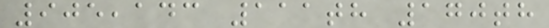905,143 111th 170th
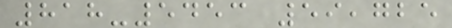818-5453 59,725
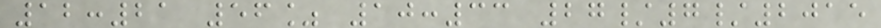12:21 56% 10:33 27/7/2015
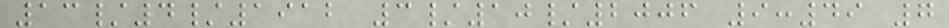13/4/1912 3/10/2006 9:49 7
